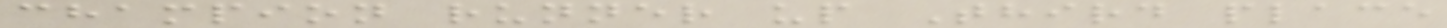champion runner up Third place
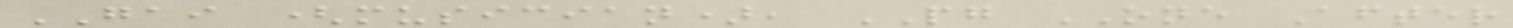GAI (musician), PG ONE After
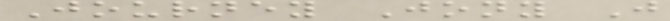Journey Jony J
